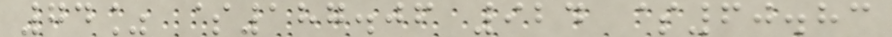74% $187.06 924 $60.83
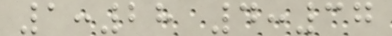1:28 4:37
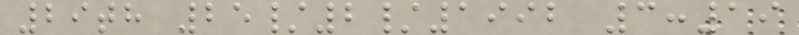29th 25/2/1992 3:19
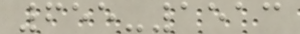655-1513
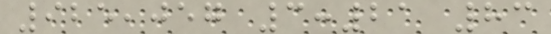925,057 3:21 83
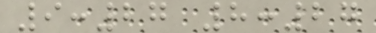9:27 8:27
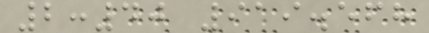2:40 919.568
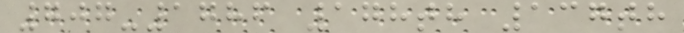707-1786 178th 137th
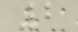2
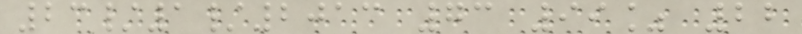23/1/2013 73 99% 22
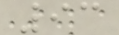93
